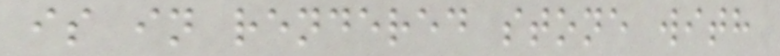is in rendered stone with
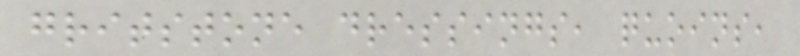gritstone dressings, quoins,
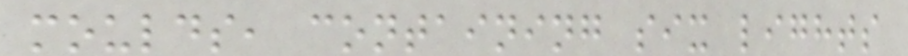moulds, containing six lights
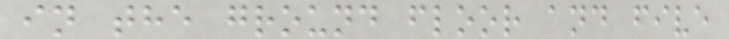in the ground floor and five
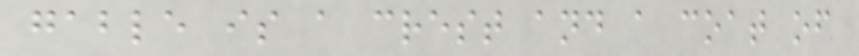gable is a crest and a coat of
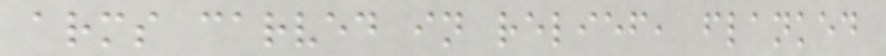arms carved in relief, flanked
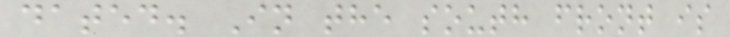dated. In the south front is
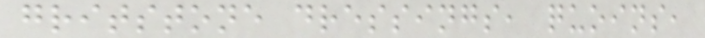gritstone dressings, quoins,
